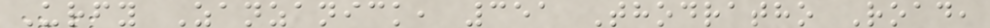Urfy Zanzanick, 351 Thodratho Road,
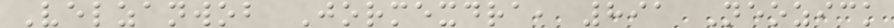Velzanwob Jormexdra, 891 Neozick
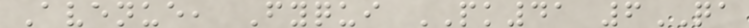Avenue, Fyqui PK41 6QA
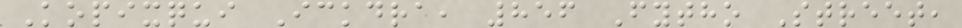Kopixqui Ickdra, 856 Fytho Street,
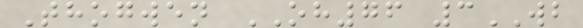Thogwen OH76 3WB
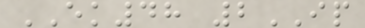EK48 2IP
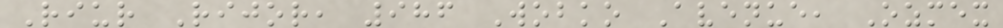Riur Rijor, 986 Wobko Avenue, Ozmex
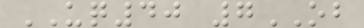UQ40 7OB
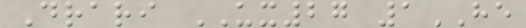Drari UX27 1HE
